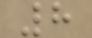8
